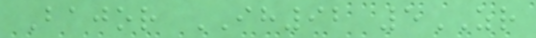Bajor IH92 5ZR
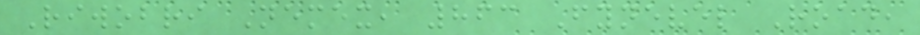Riwobri Nemex, 863 Fynevel Road,
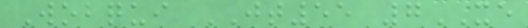Wobqui JT55 7XE
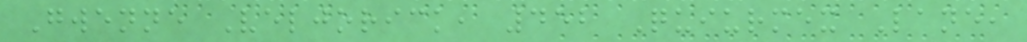Gwenne Veljorick, 452 Quiurmex Lane,
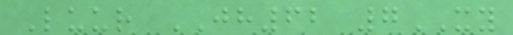Luur JH62 7XY
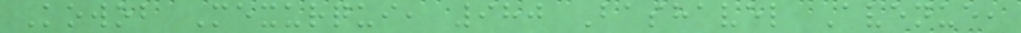Kowob Mexurqui, 980 Bashavel Avenue,
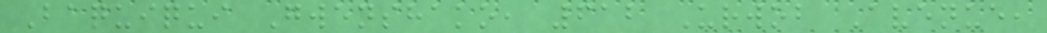Baquiqui Gwenshako, 612 Urwob Avenue,
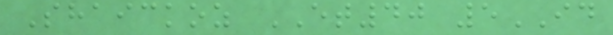Shaickoz ET40 5ID
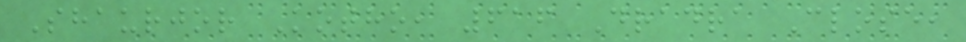Shaurjor Kotho, 616 Dradra Close,
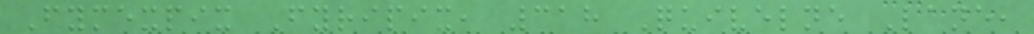Fymexpix Fyripix, 318 Quivelne Lane,
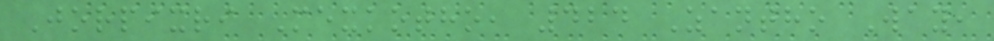Jorpixri Mexkotho, 424 Zantho Way,
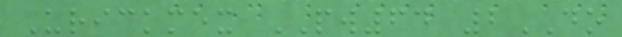Urickmex PW64 2DO
